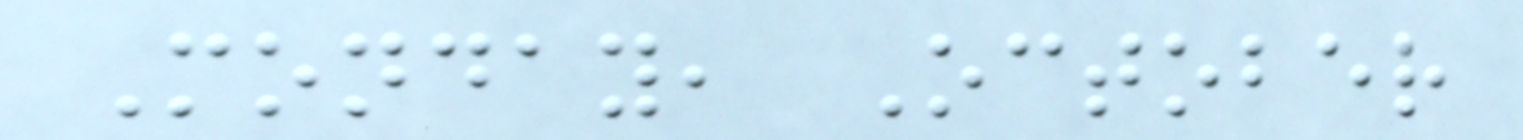Monday, October
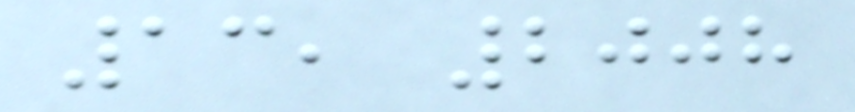13, 2008
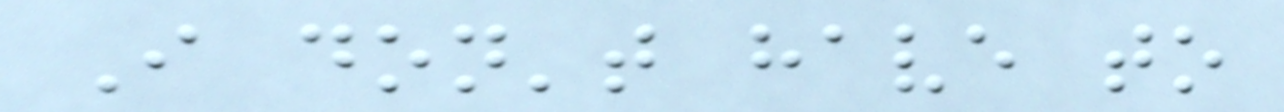I don't have to
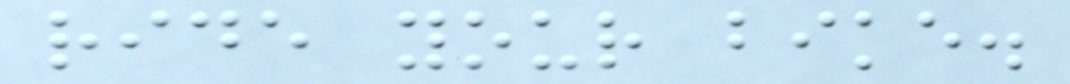ride your bike.
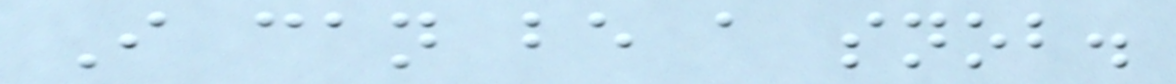I can be a snob.
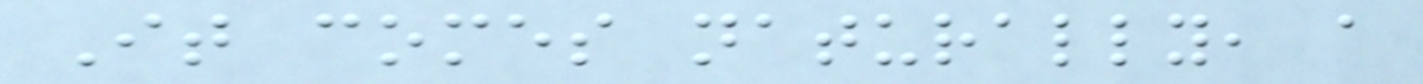It comes naturally, a
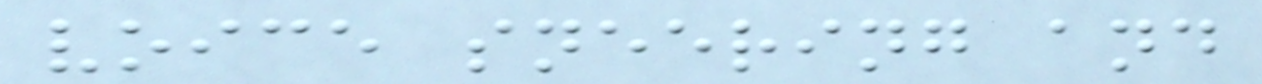voice sneering and
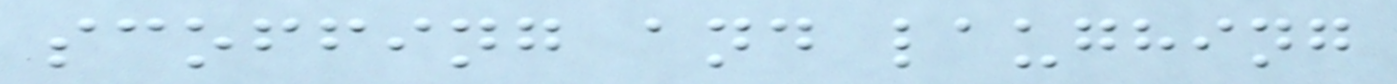scoffing and laughing
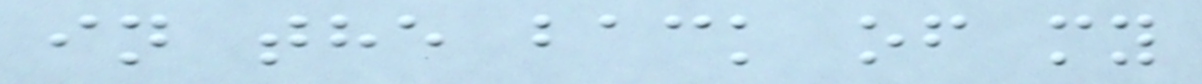in the back of my
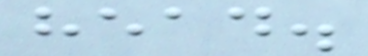head.
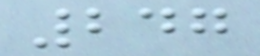247
